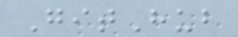GitHub
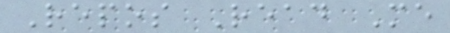Repos Read Me
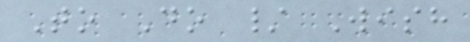To Do / Wish
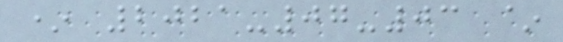* 2021-07-03 ~
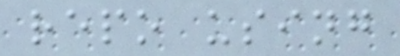repo using
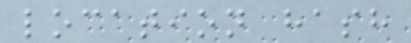location hash
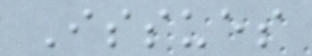Issues
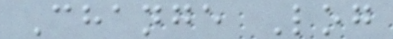Change Log
